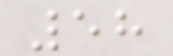58
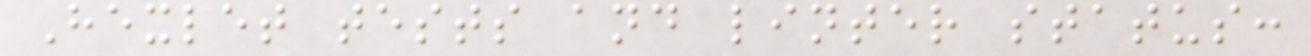Hexlet tests and linter status:
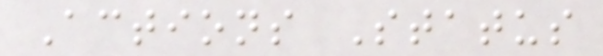Actions Status
